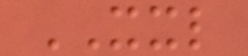XXL
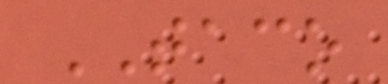TACO
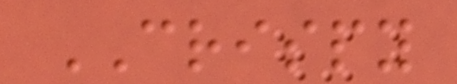CRISPY
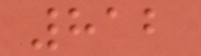812
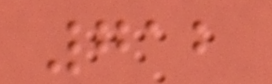712
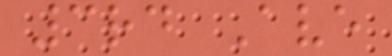3rd Ave
